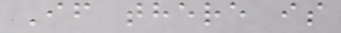If there is
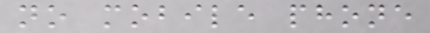no mobile phone
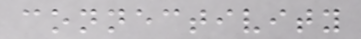connectivity
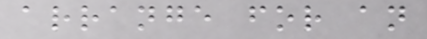arrange for an
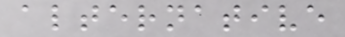alternative
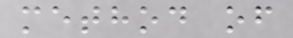method of
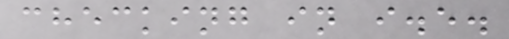checking in i.e.
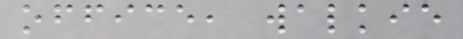office, walkie
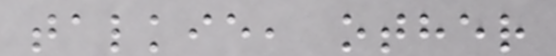talkie, other
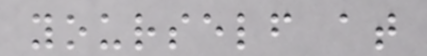yourself at
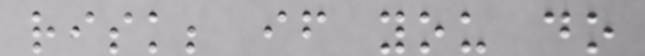risk; if you do
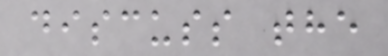discuss the
